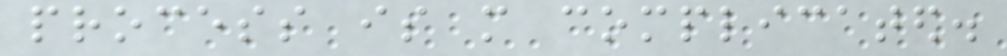process is more complicated.
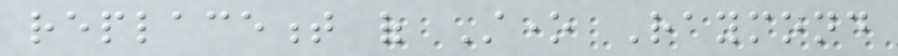replacement of Stone Raymond
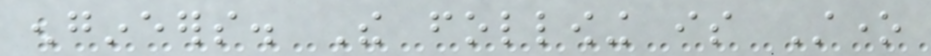engineers. The following is Stone
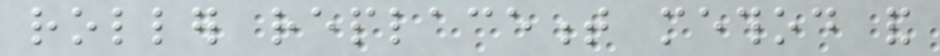roller replacement method and
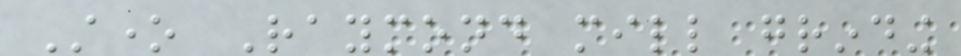Stone Raymond mill grinding
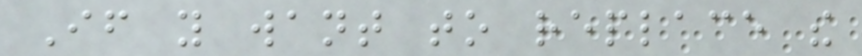If you want to replace the
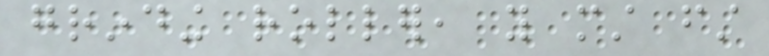grinding roller, you must first
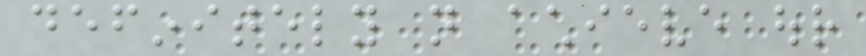definitely not achieve our
